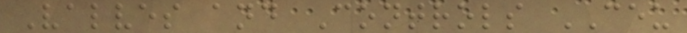Valves and Controls CEU
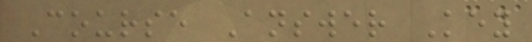Course Answer Key
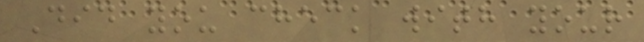Did you check with your
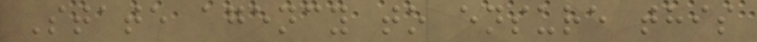State agency to ensure this
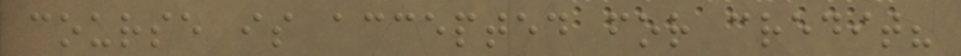course is accepted for credit?
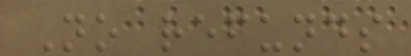No refunds
